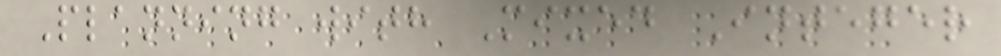Planning with Mixed Integer
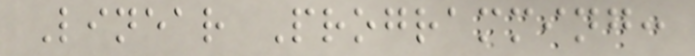Linear Programming:
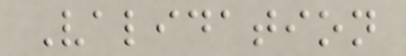Validation
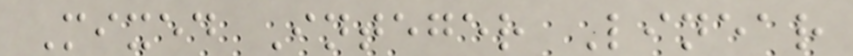Mixed Integer Linear
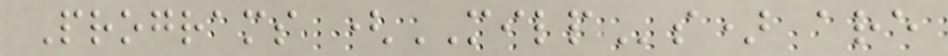Programs (MILPs) are
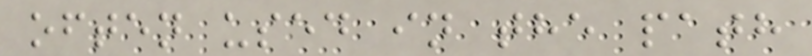often used in the path
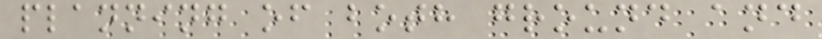planning of both ground and
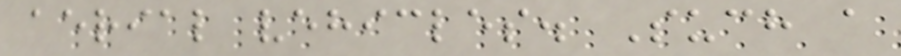aerial vehicles. Such a
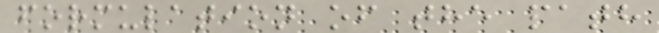formulation of the path
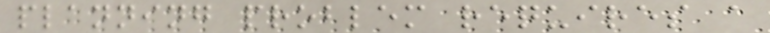planning problem requires a
